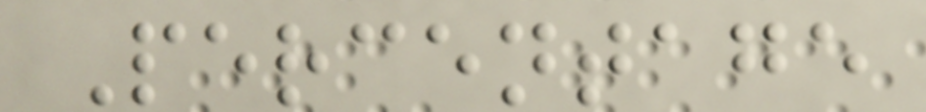Percentage
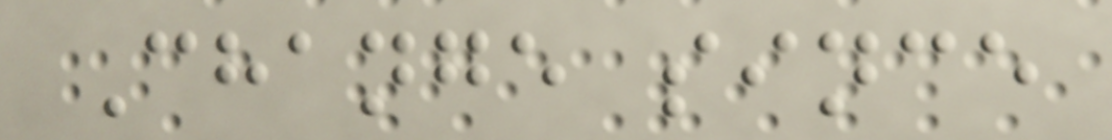Change since
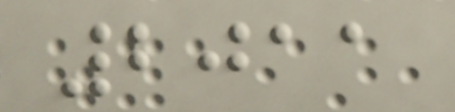2011
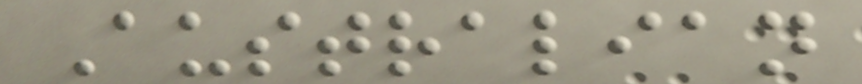Australian
